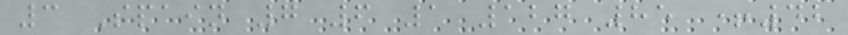3 Spain 7 6 1 127 85 +42
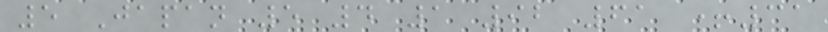5 Japan 5 4 1 92 61 +31
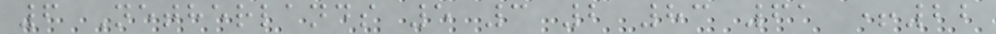6 Netherlands 5 3 2 83 61 +22
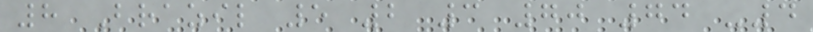8 Brazil 5 2 3 70 74 -4
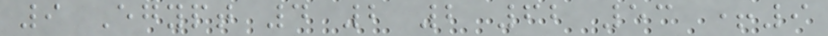9 Egypt 4 2 2 62 53 +9
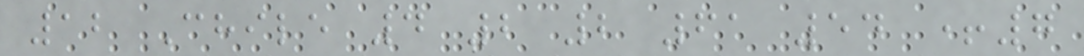12 Chile 4 2 2 61 54 +7
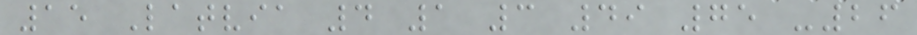15 Latvia 4 1 3 49 75 -26
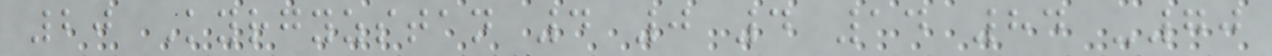20 Kyrgyzstan 4 0 4 14 84 -70
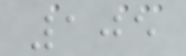105
